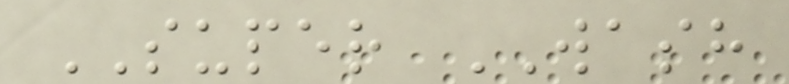SUPER WASH
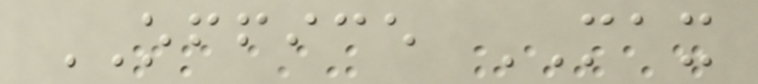OFFICE MAX
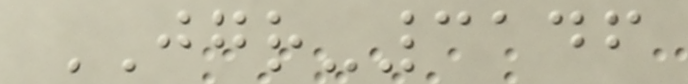JGR-3146
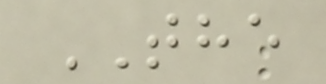THE
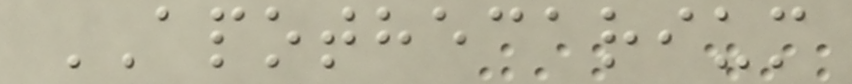APOTHECARIUM
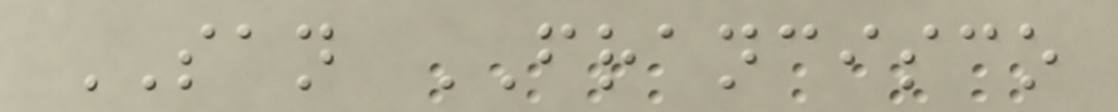SAN FRANCISCO
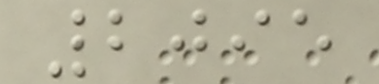2095
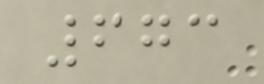673
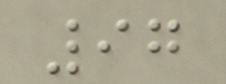97
